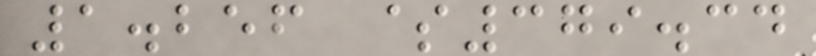1.256 $379.34
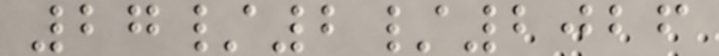27/2/2026
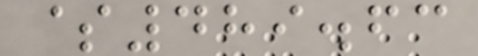$489.63
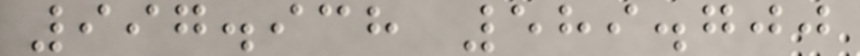997.938 589.700
